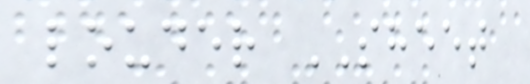louder SHEET
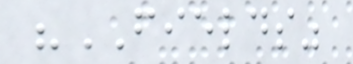"FIELDS"
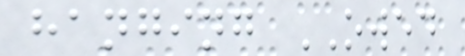hanging OWED
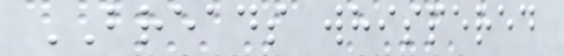BREADS whispered
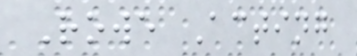Rowe Acting
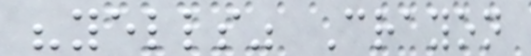"yells" Crayon
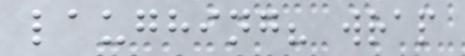laughing? wrap
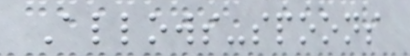Allows-spoons
